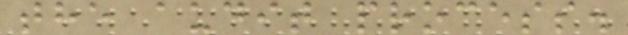the audit process.
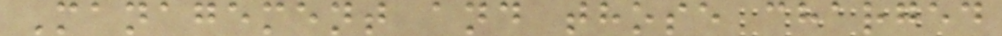Management and those charged
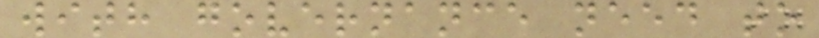with governance need to
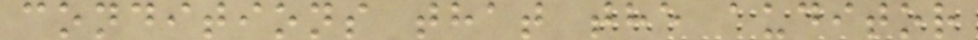conditions that the auditor
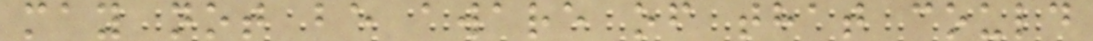may not be aware of that could
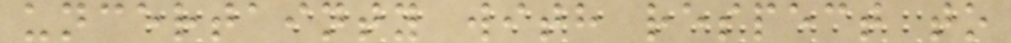uncertainty with respect to
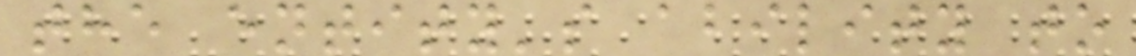the entity's ability to
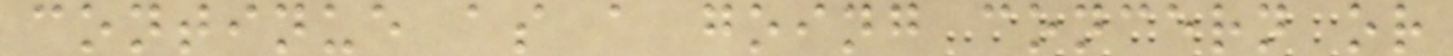continue as a going concern or
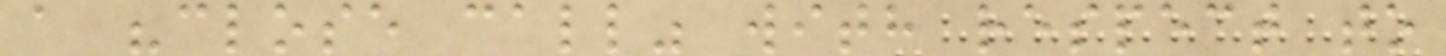a "close call" with respect to
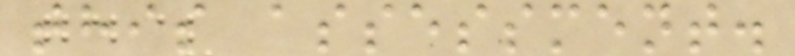this assessment.
